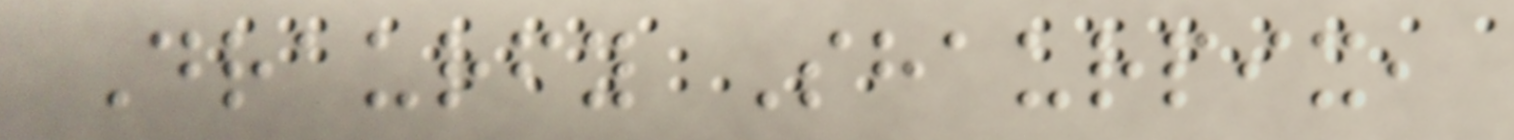Draurfy Shaurpix,
